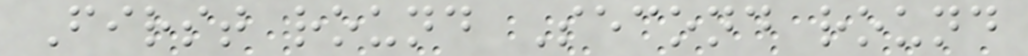First round Second round
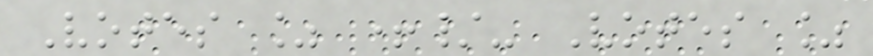Votes % +/- Votes %
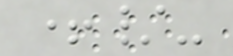+/-
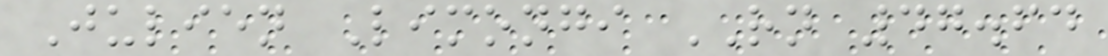Julien Limongi RN 47.64
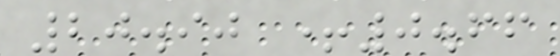20.90 +0.66
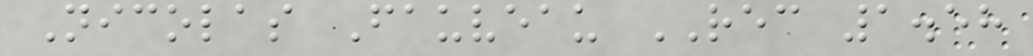Nicolas Fauveau REC 1.58
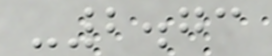-2.73
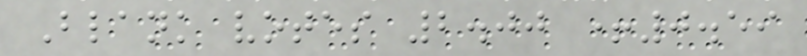Blank votes 2.00 +0.59
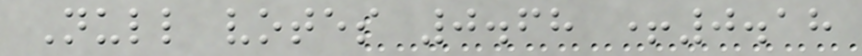Null votes 0.68 +0.18
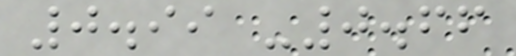0.99 -0.66
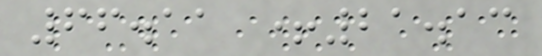66.11 +21.13
